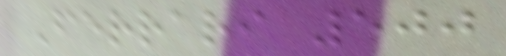Ferrari 500
